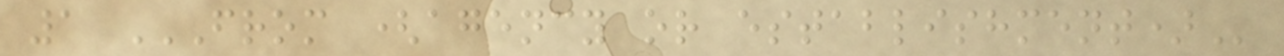1 FROM (AGENCY OR ESTABLISHMENT)
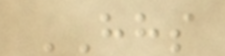HHS
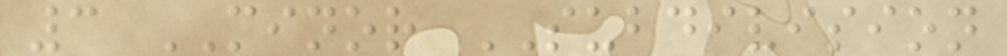3 MINOR SUBDIVISION
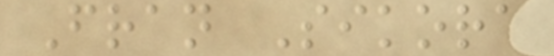Fran Sikora
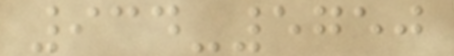934-5750
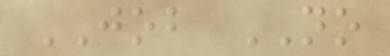JOB NO
